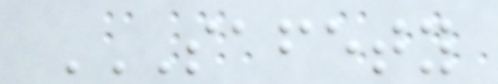SAFETY
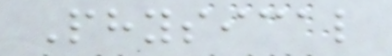Physical
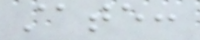state:
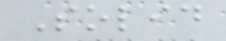Solid
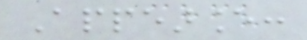Appearance:
